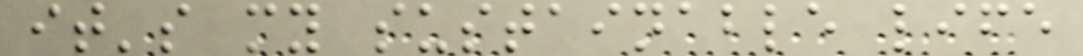it's my sustainable life
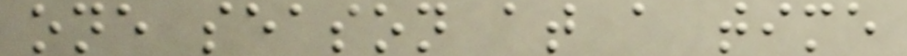one season at a time
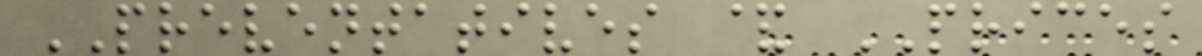PREVENTATIVES & PRICES
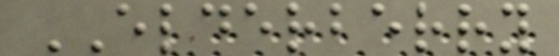ELDERBERRY
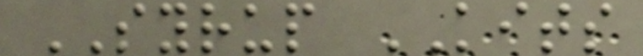SYRUP KITS
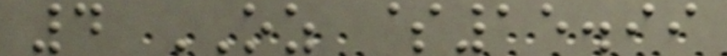4 OZ $15.99
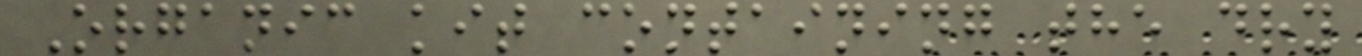Organic kit containing the dry
